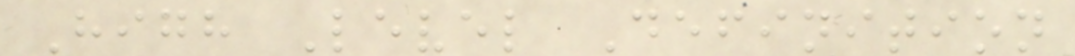High Level Definition
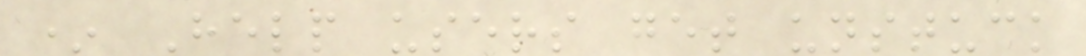* Help users get unstuck
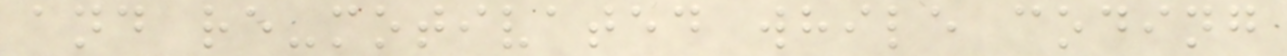and re-motivated while coding
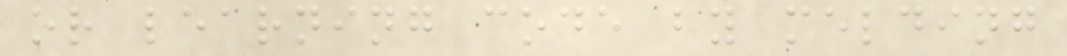or learning code by melding
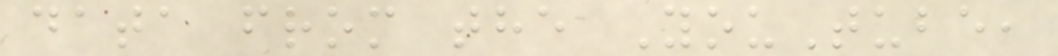data from the YouTube,
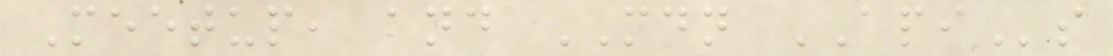Meetup, and MDN APIs
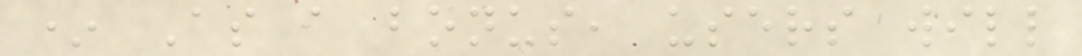* As a bonus, users will
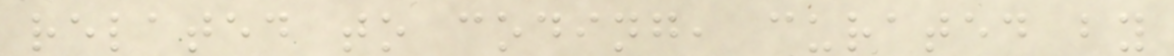related to coding, curated by
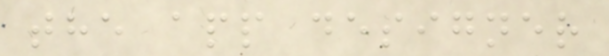the app designer
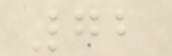72
